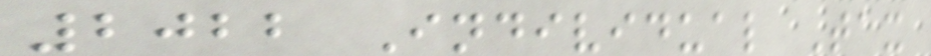2022 Individual Tax
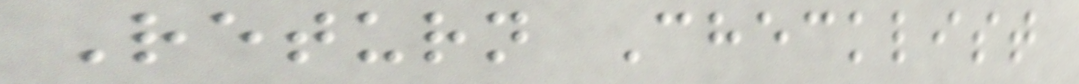Return Checklist
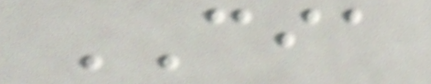CIA
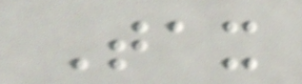Tax
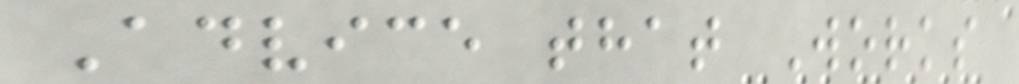Advice that Works
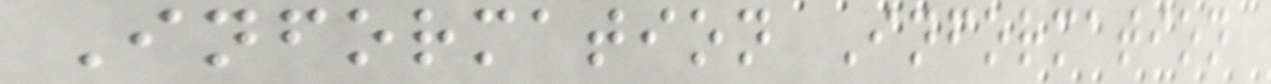Information Information
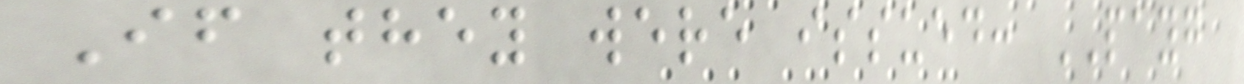If they were issued: PAYG
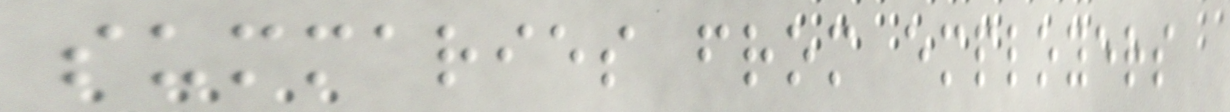summaries from employers
